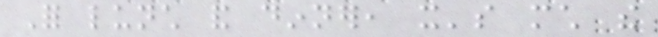For lunch and dinner, it's much the
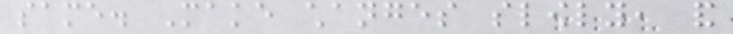same. Make changes slowly, and
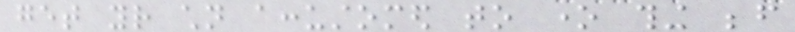get your children accustomed to one thing before
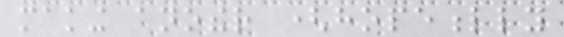making another (hopefully
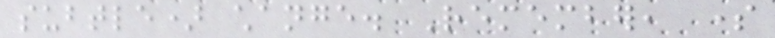subtle) change. Remember, some
